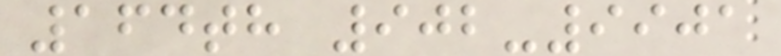164th 902-9901
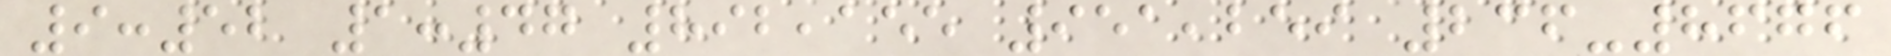9:52 1:47 892,155 951,259 236-8676
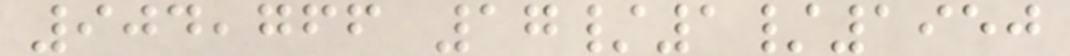904,766 17/1/1950
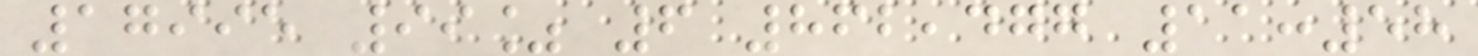17995 99% 6 862,477 11:58
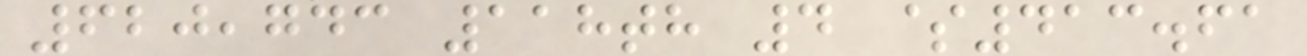620,743 118th 4 $413.61
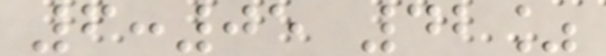6:05 42%
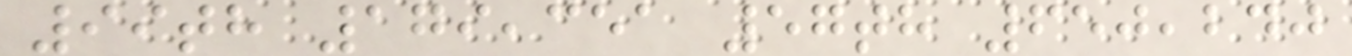99th 179,351 57th 650,240
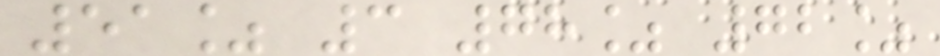51% 3 78% 72%
